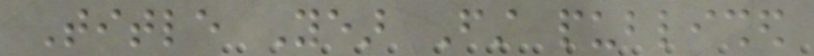Title Year First published
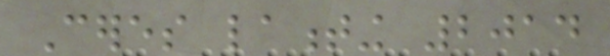Ceres lamenting 2014
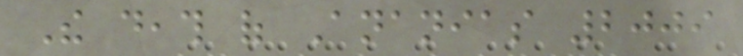The death of Ananias 2009
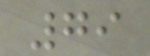79
